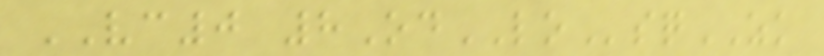VC0 8OdLOsqZK
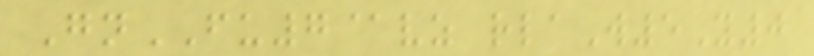GnFU7@vz rlaW5Y0
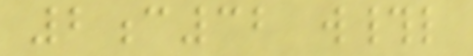2c32 w#l
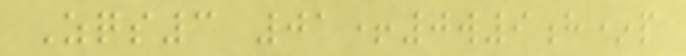Zqs3 01+0w9h*p
